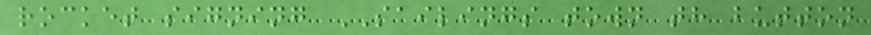rocket signing SAILINGS town th button
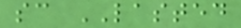sc LASTED
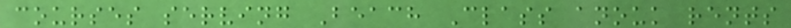courses serving Beach Class anouk rents
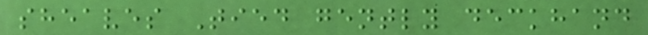sheaves Tied gently deckhand
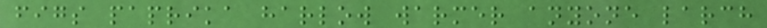figs paprika harlow warmer anyone larch
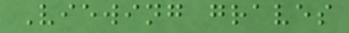Viewing graves
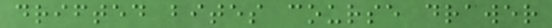drifted bites course drawer
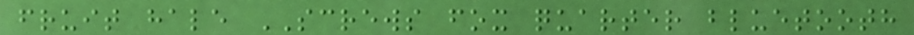fruit hale SCREWS fox quarter bluetooth
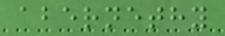abernethy
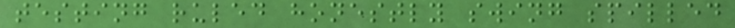testing ruled honestly swing spilled
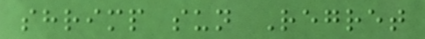shrimp sun Regret
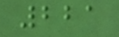221
